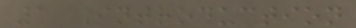1 Introduction
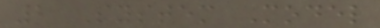2 System Model
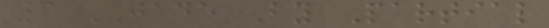3 JADE By Partial
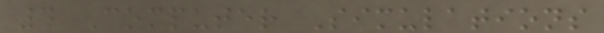4 Computer Simulations
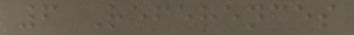6 References
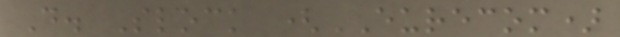D. Slock (EURECOM)
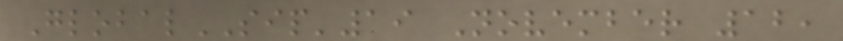GlobalSIP'19 November 12,
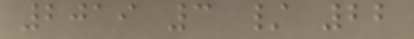2019 3 / 22
